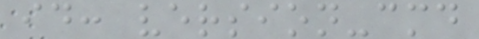id: version-cmd
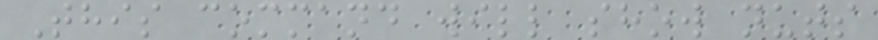This command will show nuts
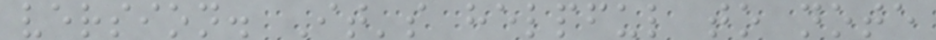version. It's helpful to note
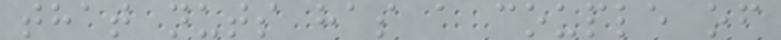that nuts has a couple of
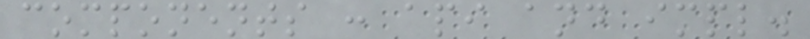components : api and impl.
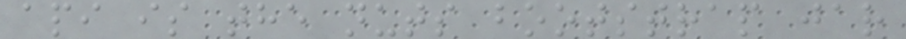api is the nuts bootstrap jar
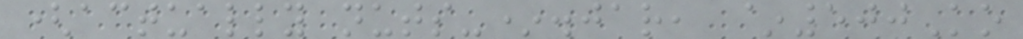(actually nuts-*.jar, ~500Ko
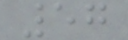57
